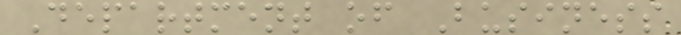Department of Business
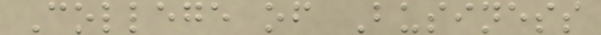College of Business
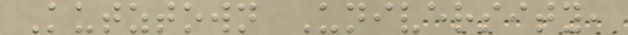Kutztown University,
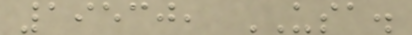19530, USA.
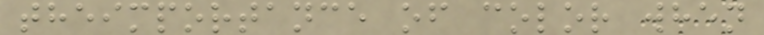theimportance of color when
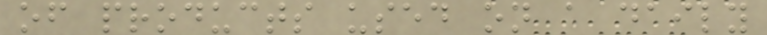of products used on a daily
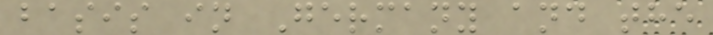basis in Germany and the
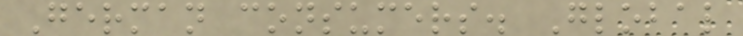German consumers. Global
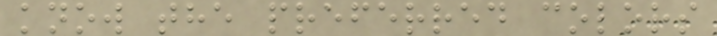know the preferred colors
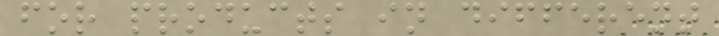for products in different
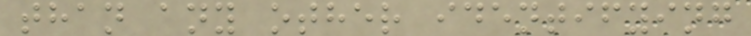than any other identifying
